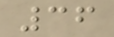36
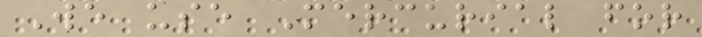We use Mercurial for
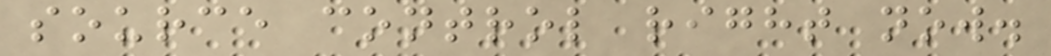source control right now.
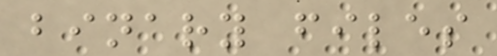binary files
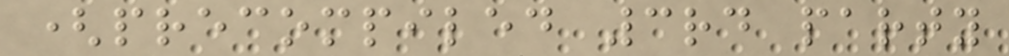(precompiled 3rd party
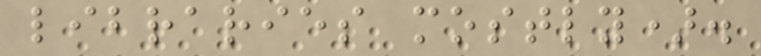libraries mostly).
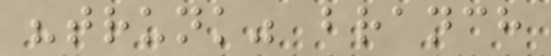"trunk" branch
